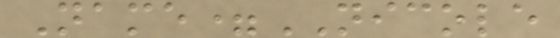Name=NICOLE
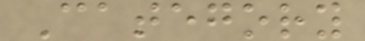Category
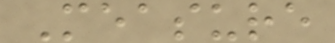Measure
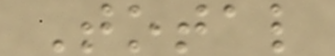Total
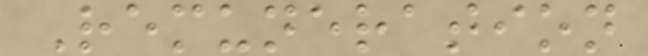Remuneration
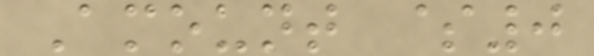Amount $0
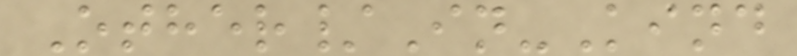Other/In-Kind
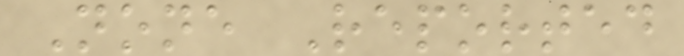None Reported
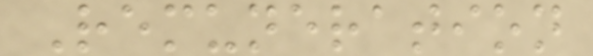Remuneration
